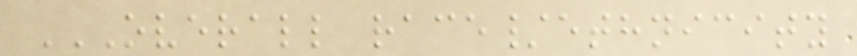OVERALL RACE/ETHNICITY
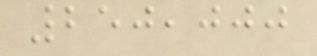250,000
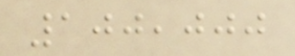100,000
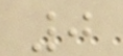0
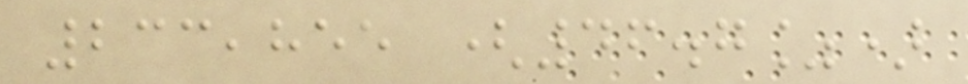233,855 (46.7%)
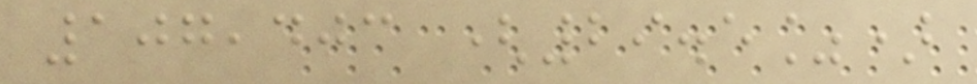107,403 (29.5%)
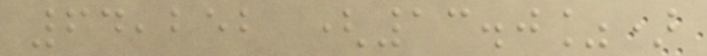64,252 (13.0%)
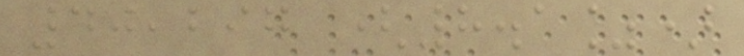40,297 (8.1%)
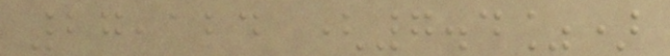27,124 (7.4%)
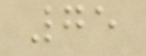75
